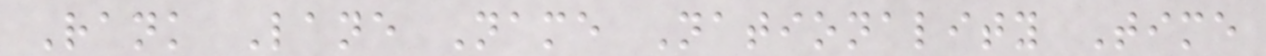Rank Lane Name Nationality Time
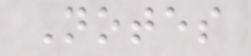Notes
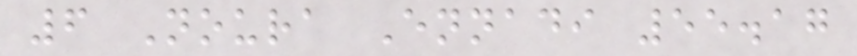6 Noura Ennadi 55.17
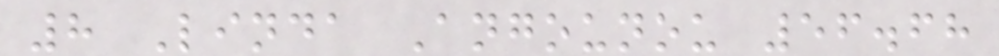8 Linda Angounou 56.68
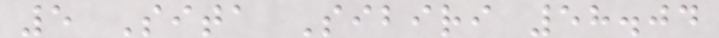5 Sita Sibiri 58.04
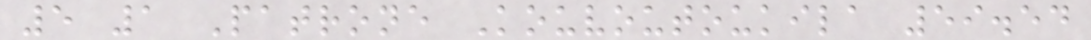5 1 Patrone Kouvoutoukila 59.54
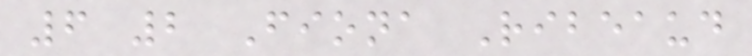6 2 Fiona Ribeaud
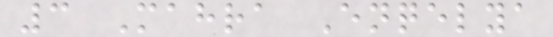3 Mahra Enqelya
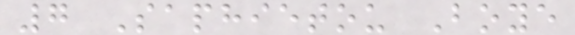7 Saphietou Boye
